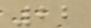22
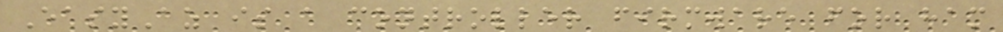EasyAz is a controller firmware for ham
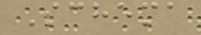Schema
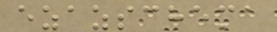ezazschema
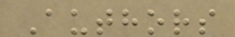Authors
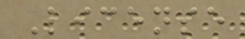License
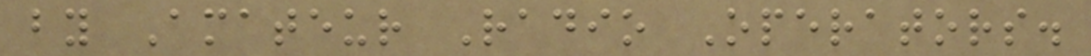by Amateur Radio Operators.
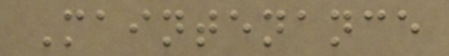Maintenance
